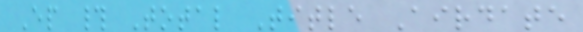Ep # Total Title Airdate
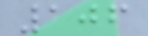106
